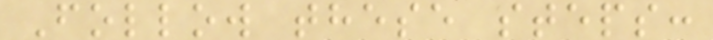Follow these steps:
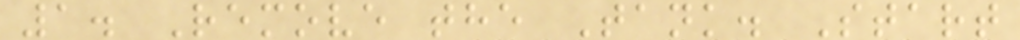1. Remove the Tank. Start
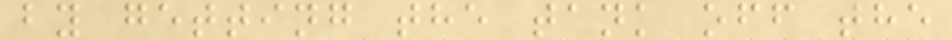by getting the tank off the
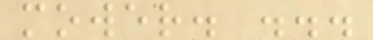mower. ...
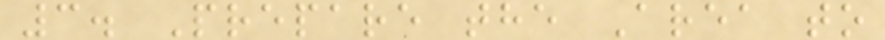3. Prepare the Area to
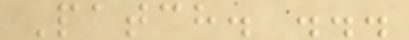Patch. ...
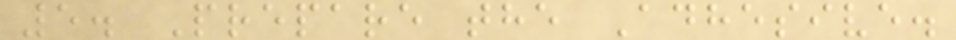5. Prepare the Adhesive.
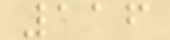116
